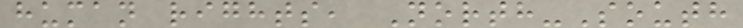human rights, North-South
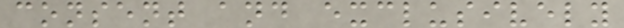consent and exclusively
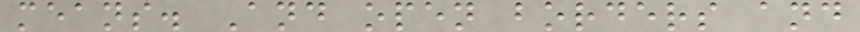means. And open borders and
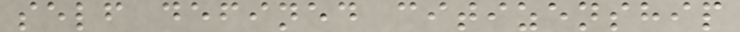self defined citizenship
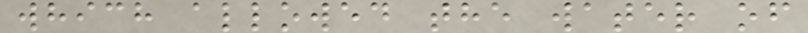which allowed the water of
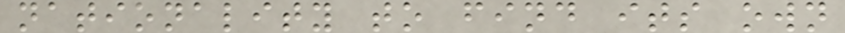nationality to find its own
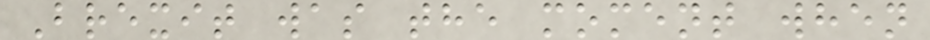Brexit was the moment when
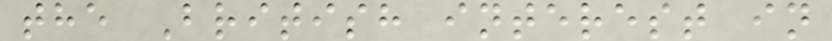the British interest in
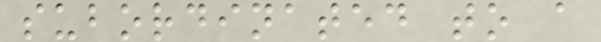subordinated to a
